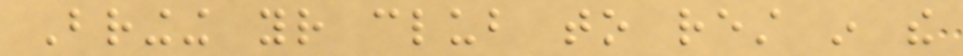Bringing your club to rest in the
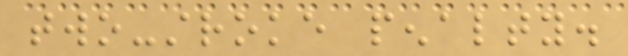two-stroke penalty.
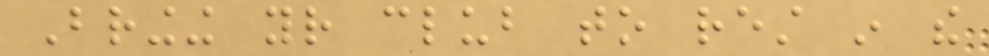Bringing your club to rest in the
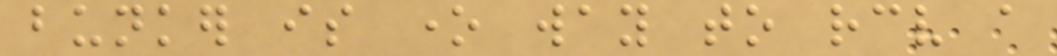bunker is one way to receive a
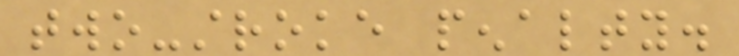two-stroke penalty.
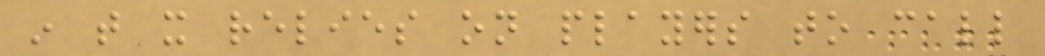in that it relies on players to call
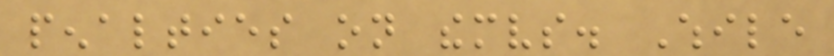penalties on themselves. While
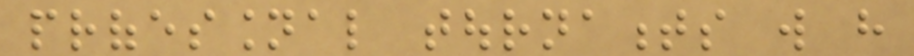professional tournaments will have
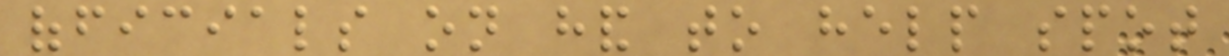officials on hand to help spot
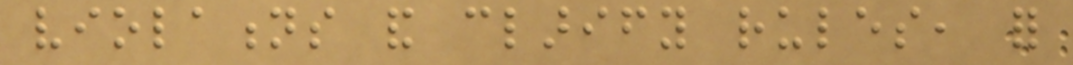violations and clarify rules, for
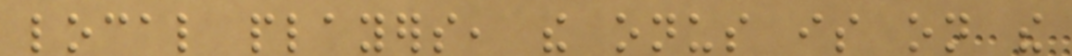local players, the onus is on the
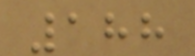188
